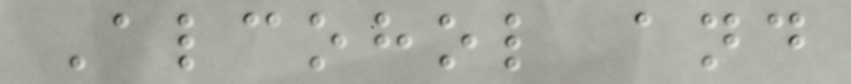Alcohol and
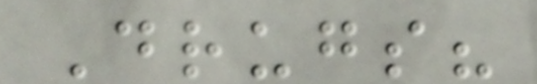Drugs?
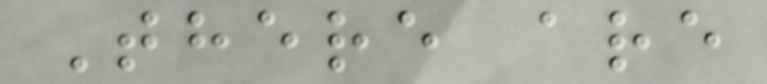There are
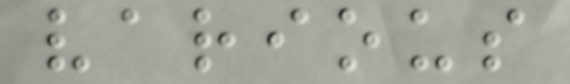various
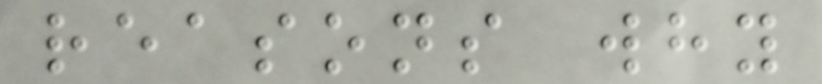reasons why
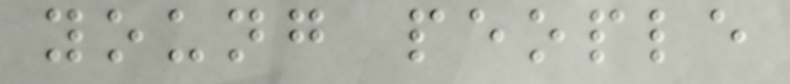young people
